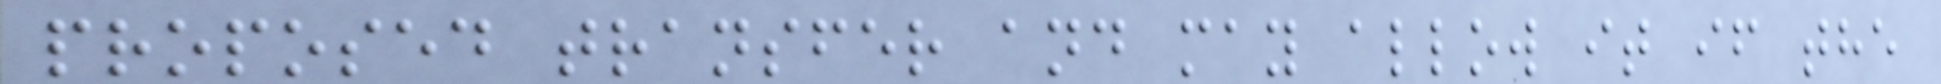proposed transfer and may allow it if the
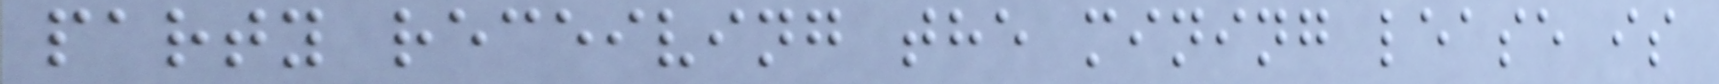party receiving the mining lease is
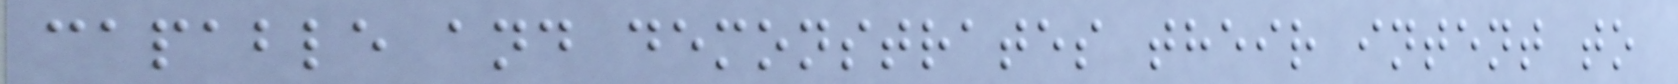capable and demonstrates their intent to
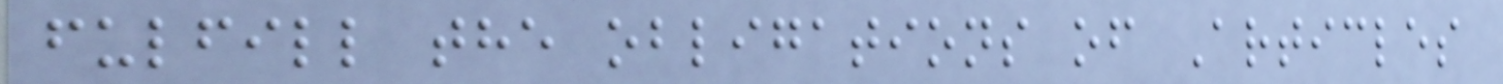fulfill the obligations of Articles
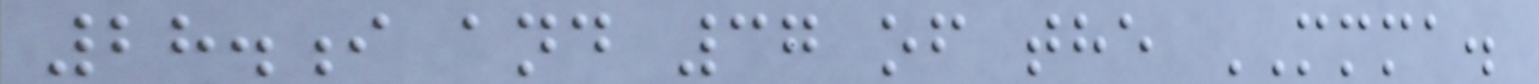28.i and 37 of the MMMA.
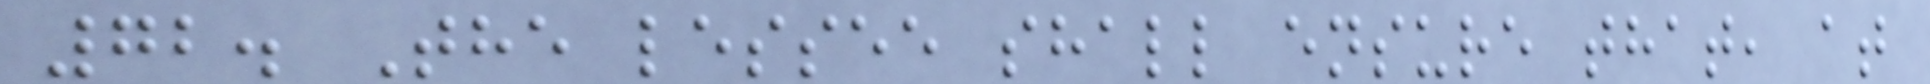72. The lessee shall ensure that, at
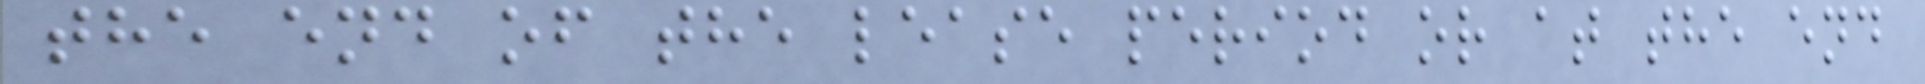the end of the lease period or at the end
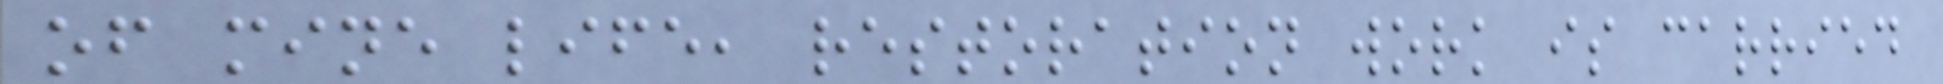of mine life, restoration work is carried
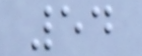54
